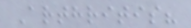Arthritis?
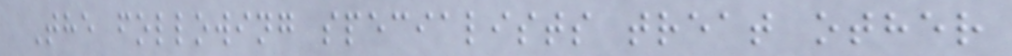The following specialists treat other
